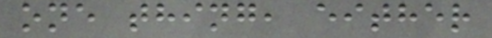one thing, either
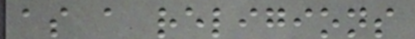as a religions
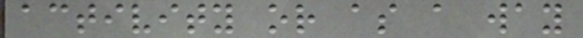activity or as a way
